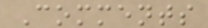Comments
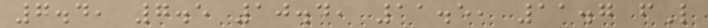7.4, 7.5 10.4, 11.5, 11.7 fL
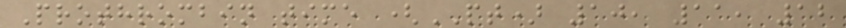Prothrombin time (PT) 10, 11, 12
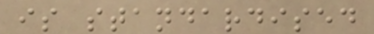is standardised
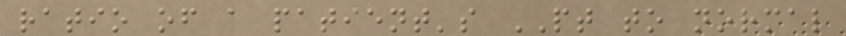ratio of a patient's PT to normal
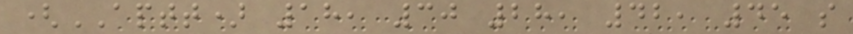(APTT) 18, 30 28, 42, 45 s
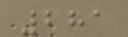281
